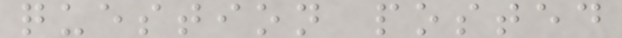question posted
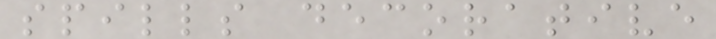spills decorative
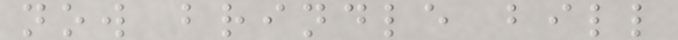now brindle bill
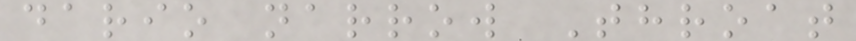dario narrow Throat
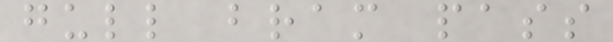gull bram pass
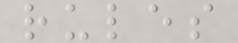rules
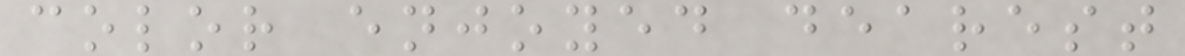color enjoyed dearest
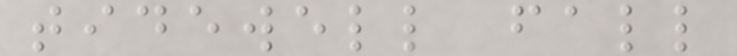tidewell fall
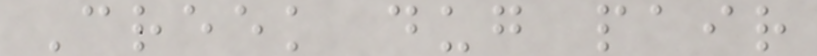Creek dug pair
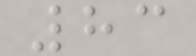83
